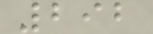292
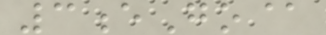3eGo@
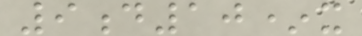9d10*x
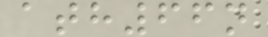ath66n
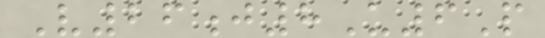V26j8U6P
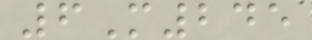6M245
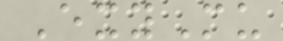ExyMu
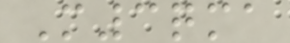M3qma
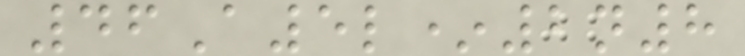46A5l*2n8
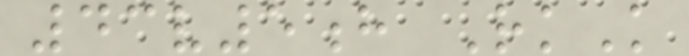43v5h RkK
